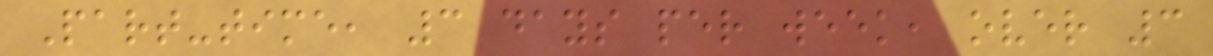Part-time, 3 days per week, over 3
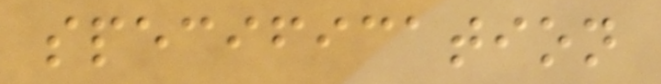specification
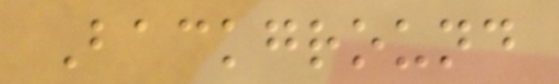Background
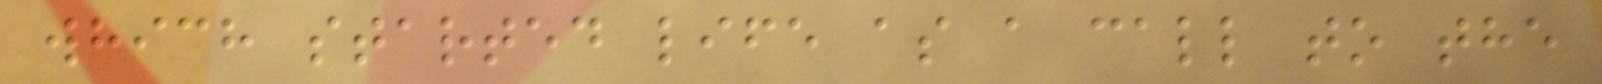which started life as a call to the
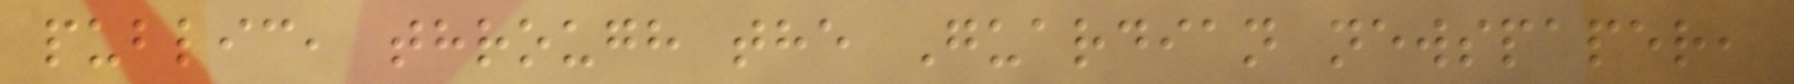public, through the Guardian newspaper,
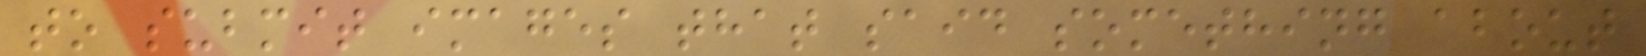to submit images that said something about
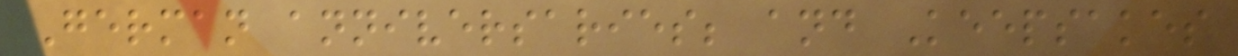German anniversaries; and Keepsakes
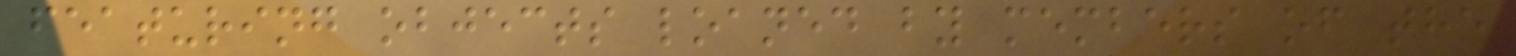featuring objects loaned by members of the
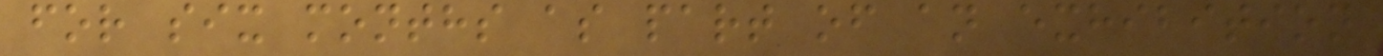for six months as part of an exhibition
